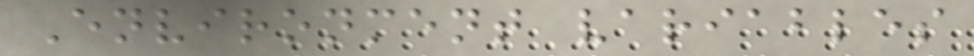Environment variables
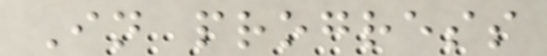In progress
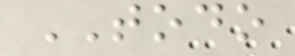TODO
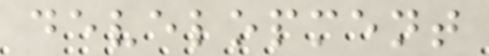development
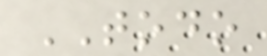TODO
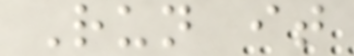Run it
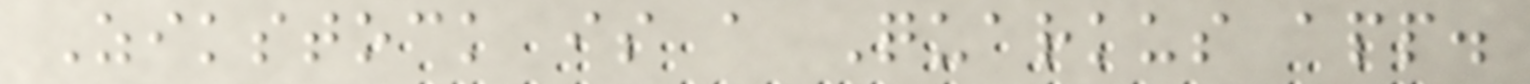Zikstock is a Quarkus app.
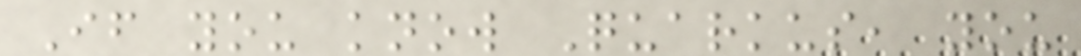If you know Quarkus, you
